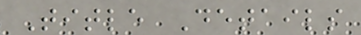Title Details
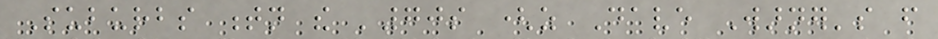Suburbs tn the '70s (as Dave Warner's from
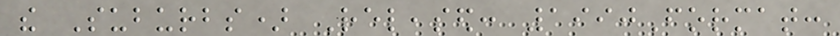the Suburbs) Released: 1990Format:
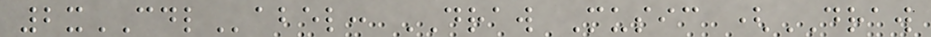2xCDLabel: DRAW Music (DRAW
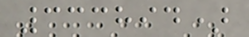333894)
